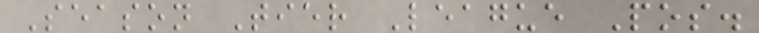Season Tier League Pos.
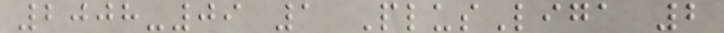2008-09 1 PlusLiga 2
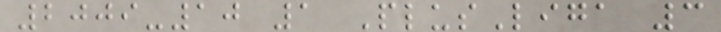2009-10 1 PlusLiga 3
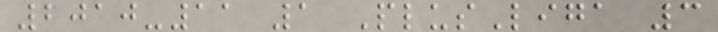2010-11 1 PlusLiga 3
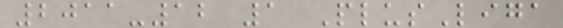2011-12 1 PlusLiga
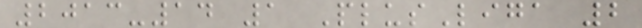2013-14 1 PlusLiga 2
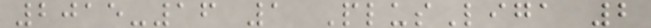2015-16 1 PlusLiga 2
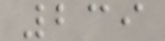239
